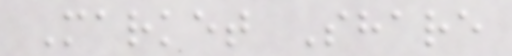Market Share
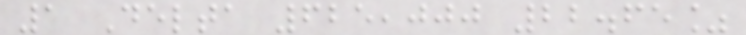1 Delta 625,000 22.65%
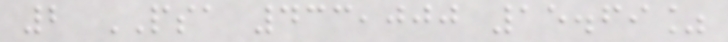2 PSA 433,000 15.69%
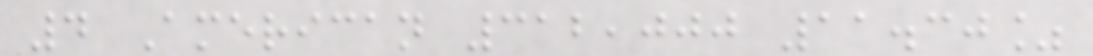4 American 312,000 11.30%
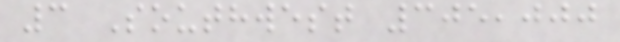3 Southwest 305,000
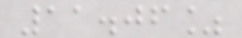11.06%
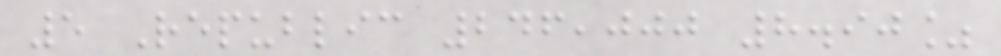5 Republic 246,000 8.90%
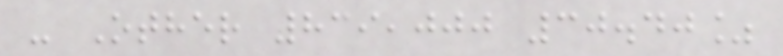- Other 839,000 30.40%
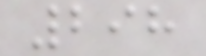298
